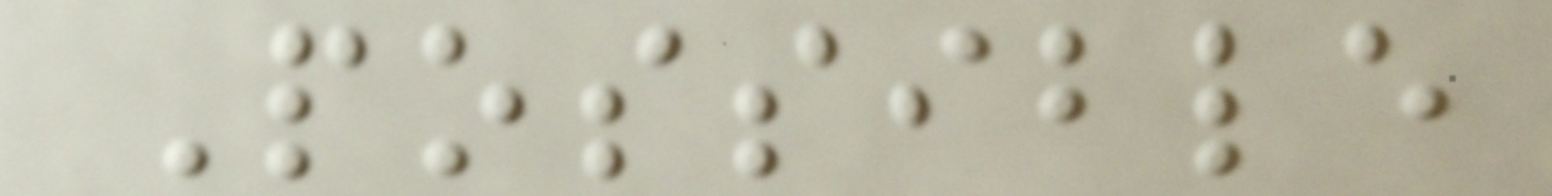Possible
